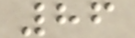86
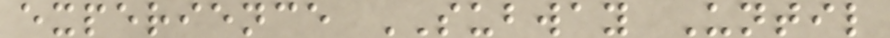experience SUBWAY Until
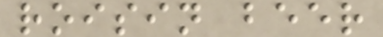roisin beer
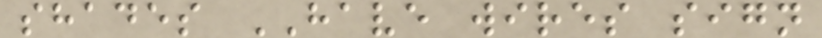shades HAVE wires sign
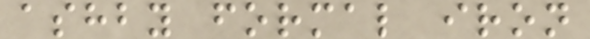ashby formal iron
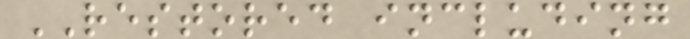RESTORED including
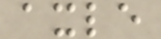axle
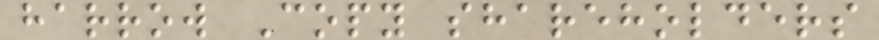harrow Copy shareholders
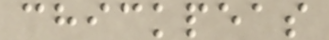chickpeas
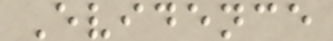Evidence
